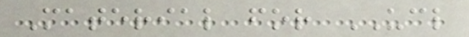Material for UCL
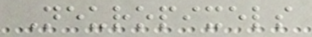Neuropixels
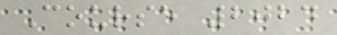Course 2024
